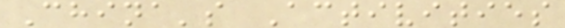China's Activities
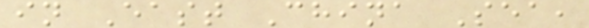in East China Sea,
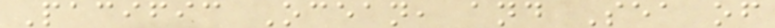Pacific Ocean, and Sea of
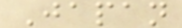Japan
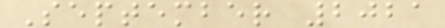September 2021
